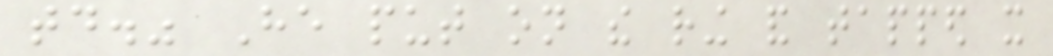today." He put on the ring and tapped it
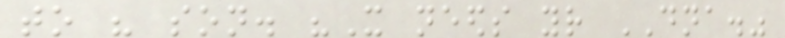to his son. "It needs your DNA."
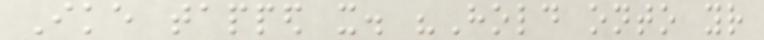Ike tapped it. "Hold onto your
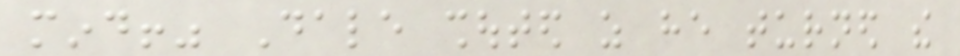mind!" Dale shouted as he turned the
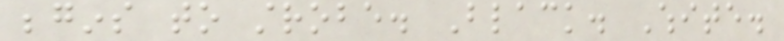begins to strobe. Black. White.
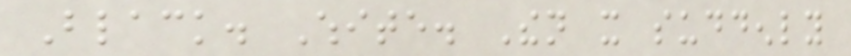Black. White. Then it suddenly
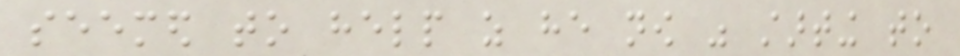seemed to help as he now was starting to
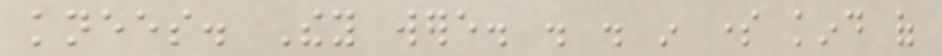knees. They were. . . in some kind of
